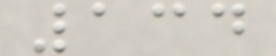134
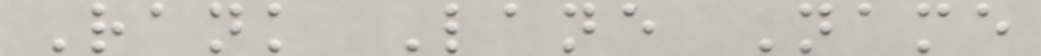Rank Lane Name
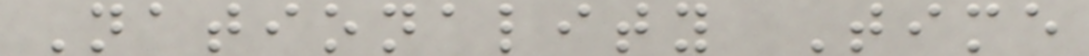Nationality Time
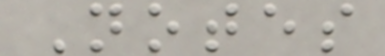Notes
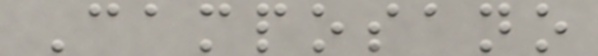Camposano
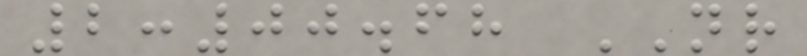2:00.68 NR
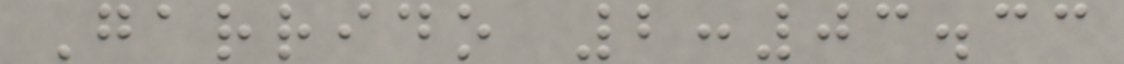Garrido 2:03.33
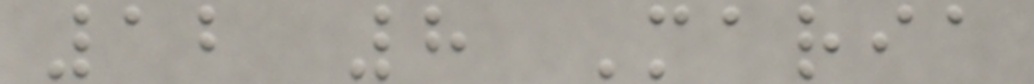12 8 Maria
